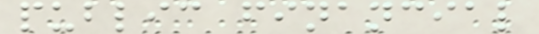public financial
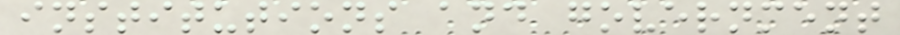institutions and government
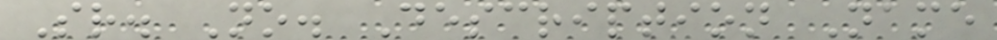Sr. No. Description Name
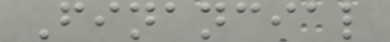Financial
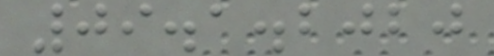09.1.2020
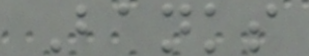Banks
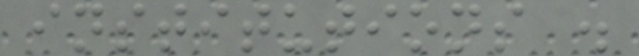institutions .
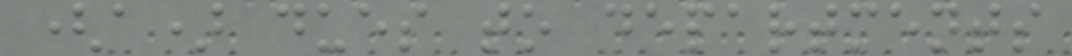(a) dues to departments
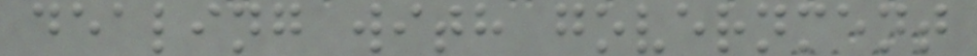dealing with government
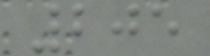205
